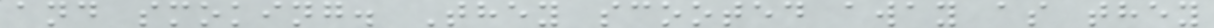and smoking. They scooted away as they
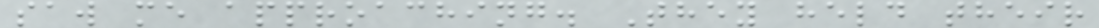saw me approaching. They held their
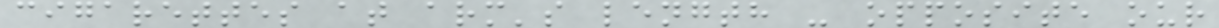cigarettes at arm's length - opposite our
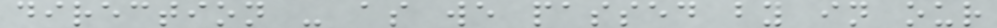direction - as we passed by in our
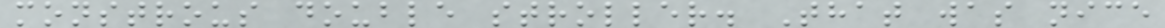monstrous double stroller. That was nice
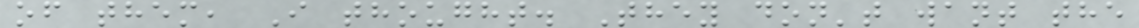of them, I thought. They don't want the
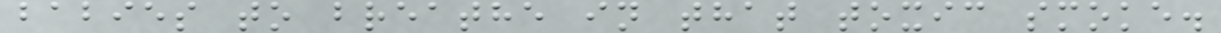babies to breathe in that toxic smoke.
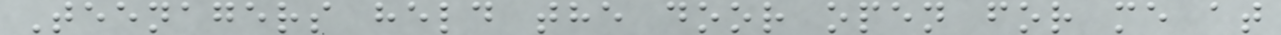Teenagers held the door open for me at
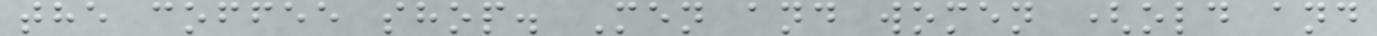the coffee shop. Men and women (old and
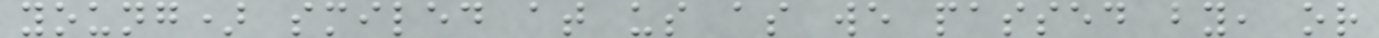young) smiled at us as we passed by, or
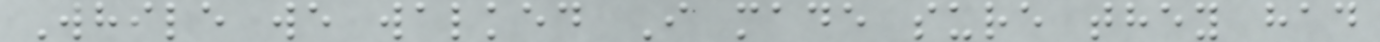While we walked I made sure they had
